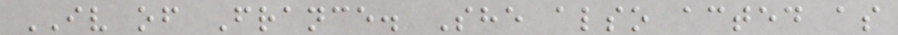IV of France. She also acted as
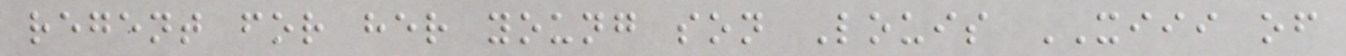regent for her young son Louis XIII of
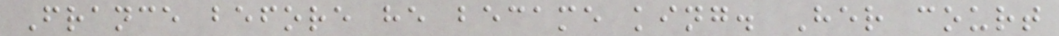France before he became king. Her court
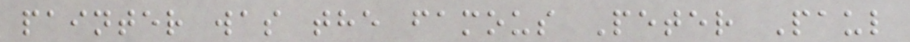painter was the famous Peter Paul
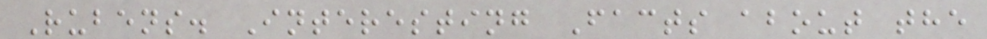Rubens. Interesting Facts about the
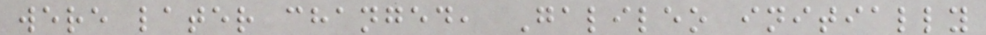were later changed, Galileo initially
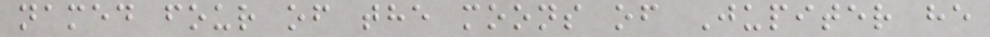named four of the moons of Jupiter he
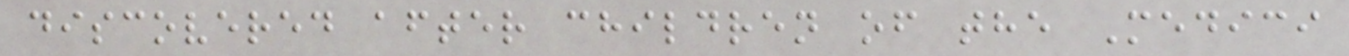discovered after children of the Medici
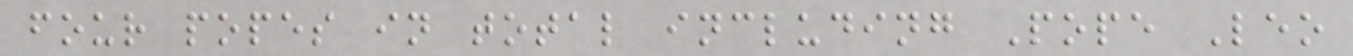four popes in total including Pope Leo
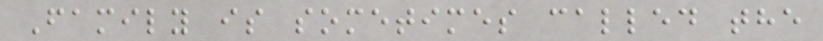Family is sometimes called the
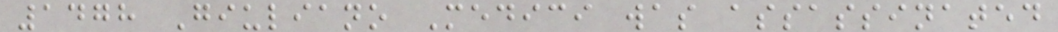1478 Giuliano Medici was assassinated
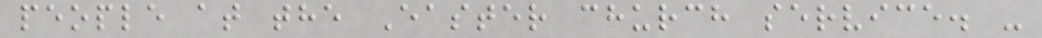people at the Easter church service. -
